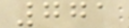771
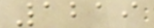1219
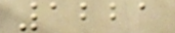1221
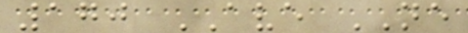170 AVE NE
